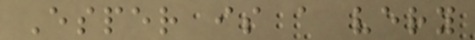Esper is a very
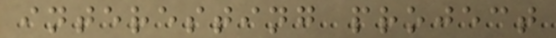interesting project
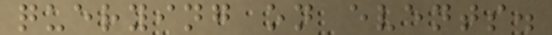querying on events.
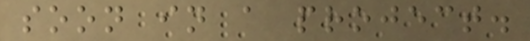soon in a project.
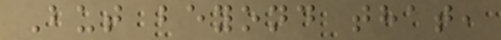But beyond that,
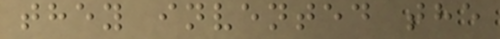they invented the
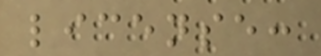license:
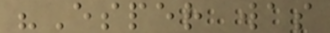"Esper was
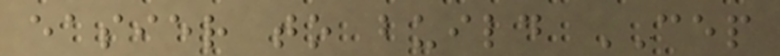easier to build CEP
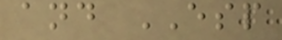and ESP
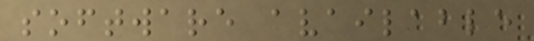software available
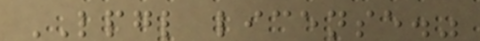LPGL license."
